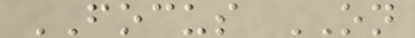FOCUS ON
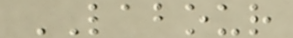LABOUR
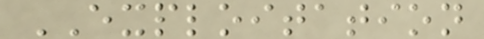EXPLOITATION
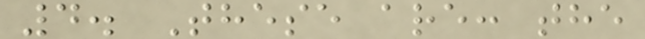4. These are: the
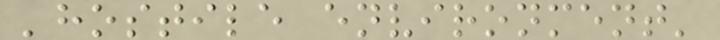'hostile environment'
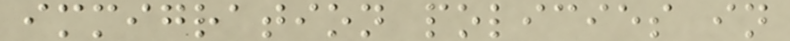immigration policies in
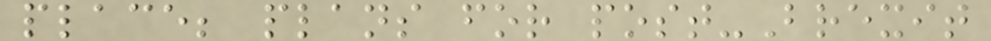place; plans for post-Brexit
